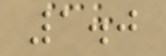1.0
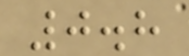0.8
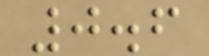0.6
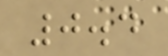0.4
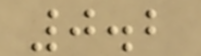0.2
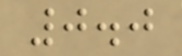0.0
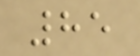85
